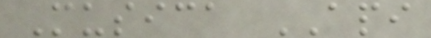Musica API
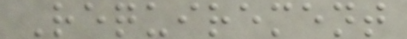Requirement
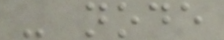- node
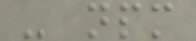- npm
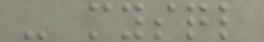- mysql
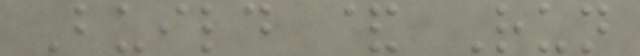Build & Run
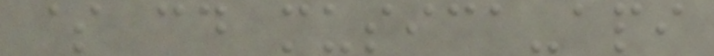$ cd musica-api
